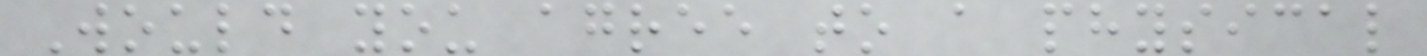Would you agree to a physical
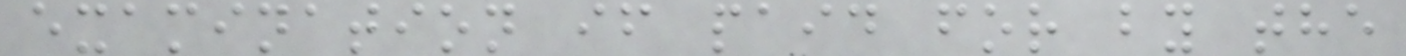examination if paid for by the
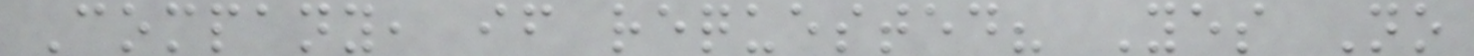Company, if requested? Yes No
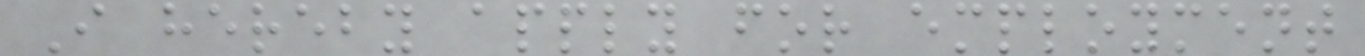I hereby apply for employment
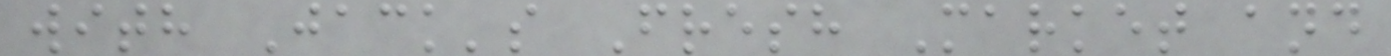with Jack's Fresh Market and
